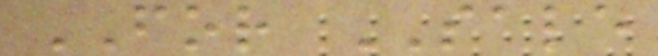FOR SALE
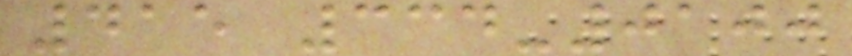415 334-0100
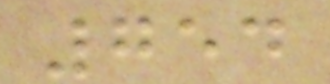754
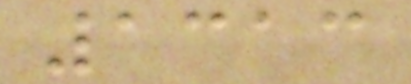1313
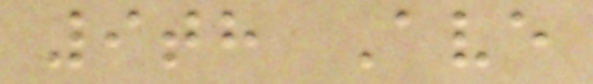9th Ave
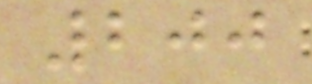200
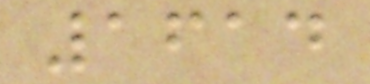1614
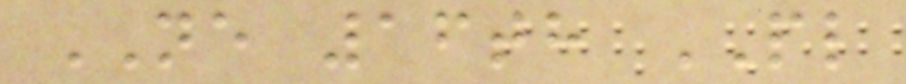NE 16th PL
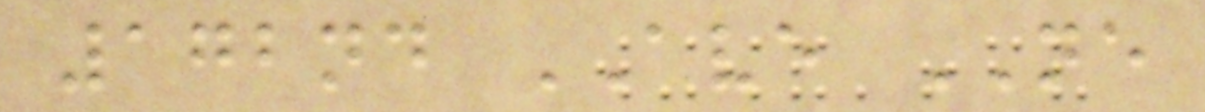172nd AVE NE
